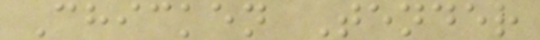Chicken Tender
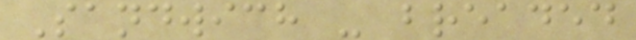Sandwich - breaded
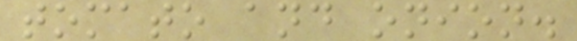tomato and onion.
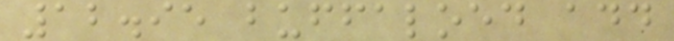12.95 buffaloed add
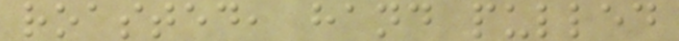roasted, hand pulled
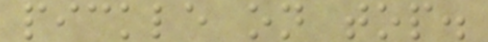pickle on top.
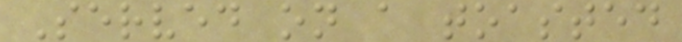Served on a toasted
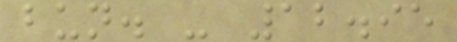bun. - 12.95
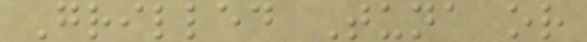Grilled Tuna or
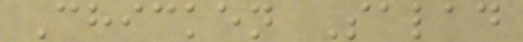Chicken Salad
